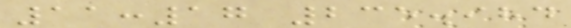11:17 235.984
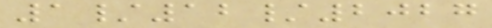1/12/2027
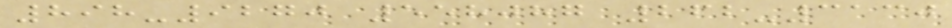898-9270 558087 262-3130
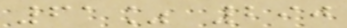61% 290
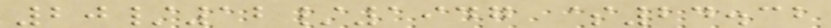20/12/1947 $24.32
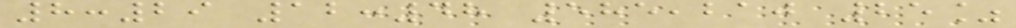8:29 12:48 585,210 25%
